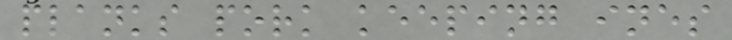planks pork keeping ines
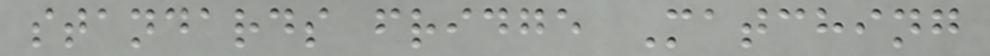standards fridge Matching
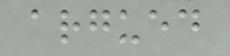argued
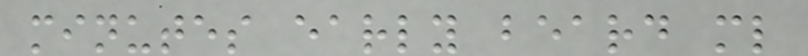minutes early beard ml
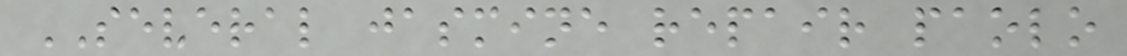SEVERAL jasmine repair paolo
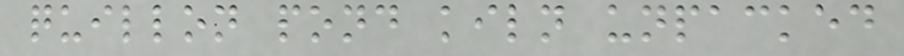quillon pond kiln unpacked
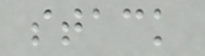stack
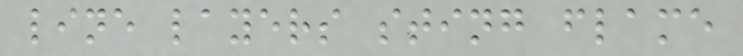line layers sting flame
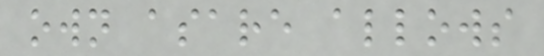own asare allows
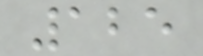125
